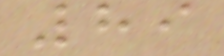89
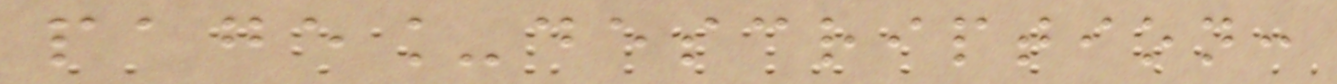page_description:
